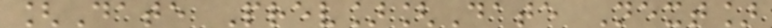[Date Prev][Date Next]
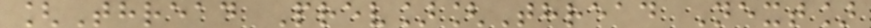[Thread Prev][Thread Next]
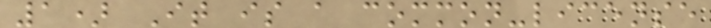1) It is a common-license
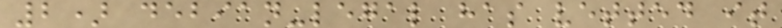2) debian-legal has vetted it
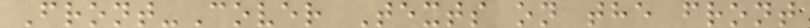Front-Cover Texts on the front
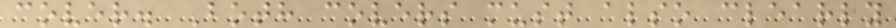cover. Both covers must also clearly
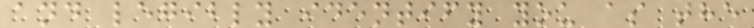and legibly identify you as the
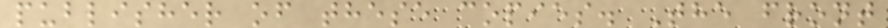publisher of these copies. The front
